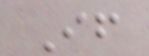If
